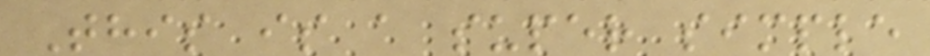This is a super simple
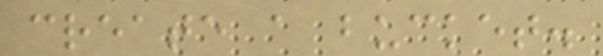create a bucket.
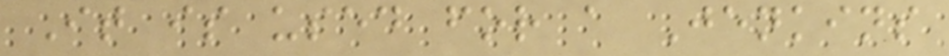It is used for a Jenkins
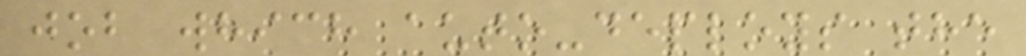job which auto-deploys the
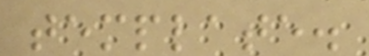template.
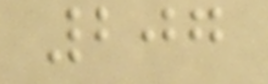207
